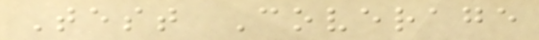Test Coverage
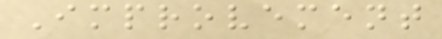Improvement
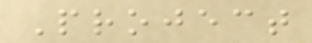Project
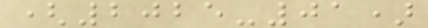(2025-01)
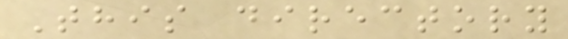This directory
